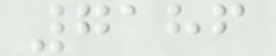7186
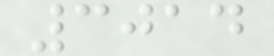3014
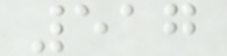517
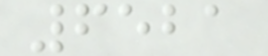6521
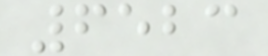6523
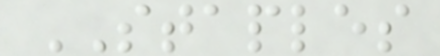STAPLES
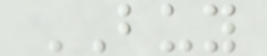BUY
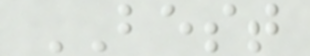BEST
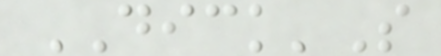DICK'S
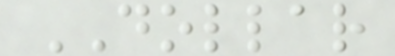DOLLAR
